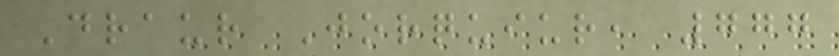Draur Jorquiur, 777
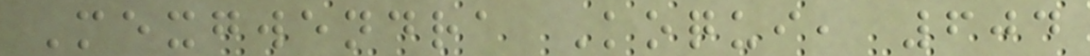Mexgwendra Koqui, 604
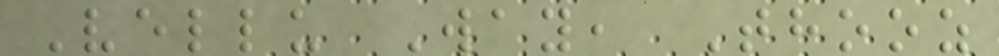Vellu Way, Thooz
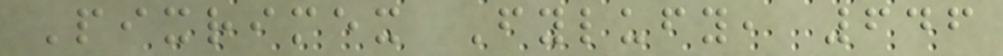Pixrimex Fylufy, 646
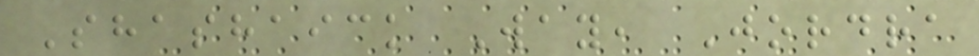Shashaick Way, Jordra
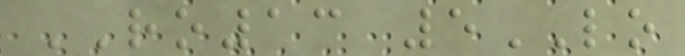RO13 5LO
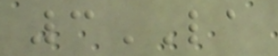3LA
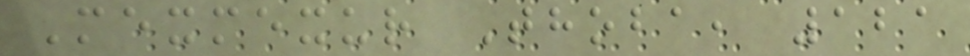Mexmexur Thoba, 121
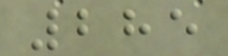285
